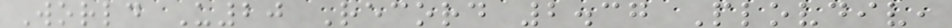World U20 Record 2.37 Plovdiv,
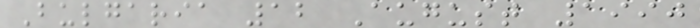Bulgaria 12 August 1990
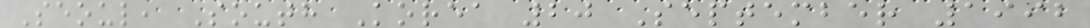Seoul, South Korea 20 September 1992
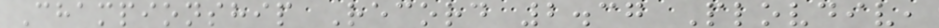Championship Record 2.37 Plovdiv,
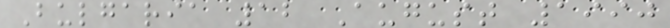Bulgaria 12 August 1990
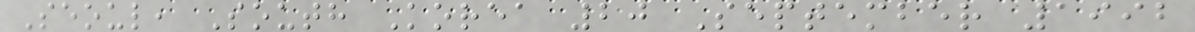Seoul, South Korea 20 September 1992
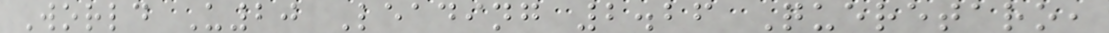World U20 Leading 2.26 Queretaro,
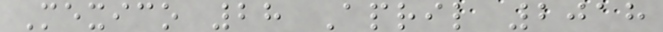Mexico 28 April 2018
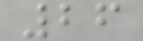26
